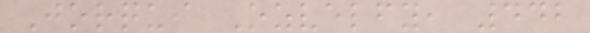Jorqui Ozvelfy, 442
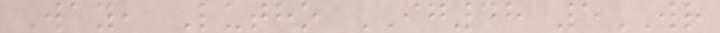Way, Lutho IG48 5WR
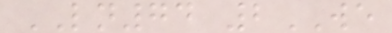LN74 2WE
